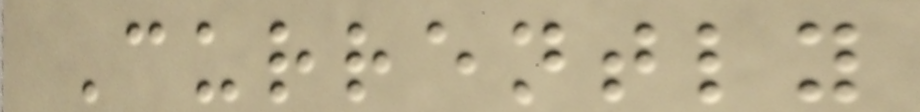Currently
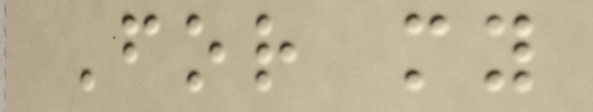For my
